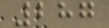287
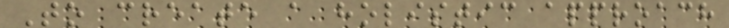To create a holistic approach
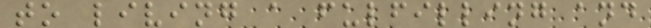to living a fulfilling and
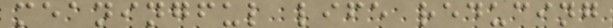meaningful life reducing
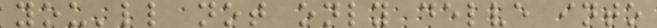you'll not only delve into
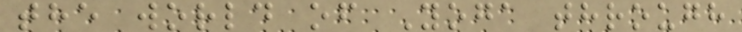the world of Yoga through
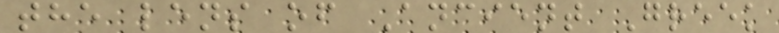the lens of Ancient Greek
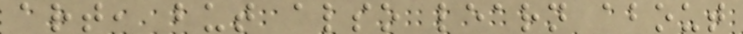art, but also learn about
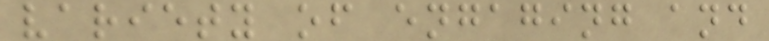variety of engaging and
